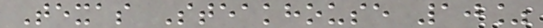Texas Steakhouse 10%
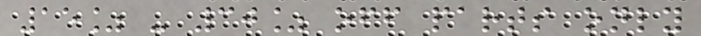15% - 30% off parts only
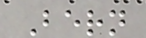Bern
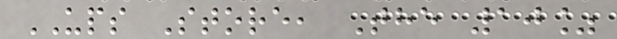UPS Store, The 10%
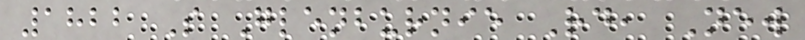1822 S Glenburnie Rd, New
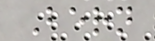Bern
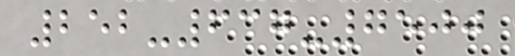252-637-7500
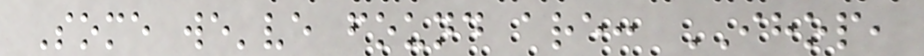Some we've found are: IHOP,
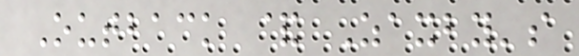Outback & Zaxby's
